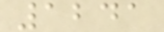1241
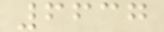6637
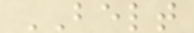BELT
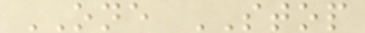ONE STOP
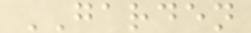GARDEN
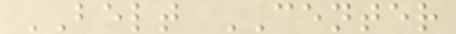BELT CENTER
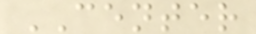CENTER
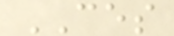CES
